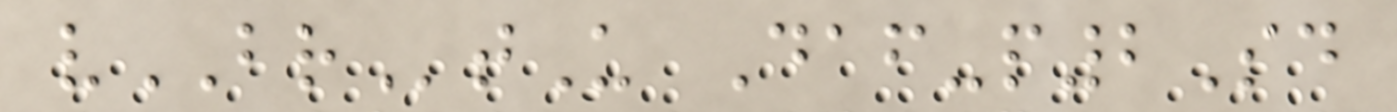vBRtU Daf-p2Sd
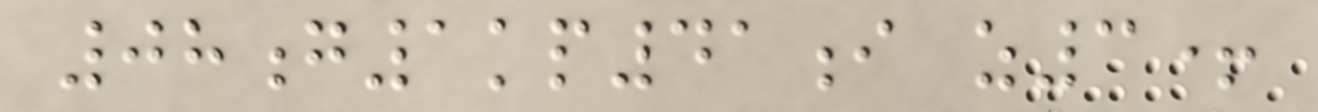08g1kp41i z3+
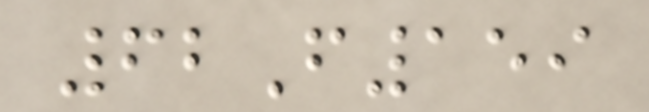62F159
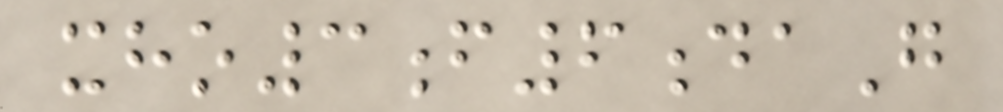xho3f6daG
